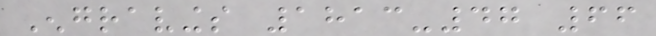Engravings 1813-47 66
